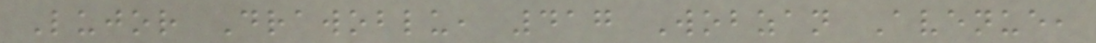Lujor Drawoblu, 417 Wobzan Avenue,
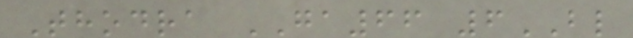Thodra GA66 6BL
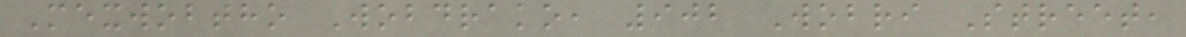Mexwobtho Wobdrako, 902 Wobri Street,
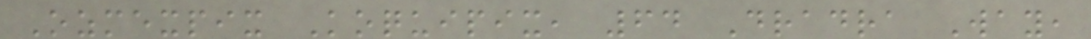Ozmexpix Koquipix, 64 Dradra Way,
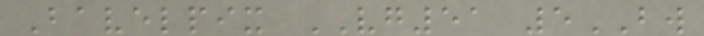Bavelpix VG51 5BW
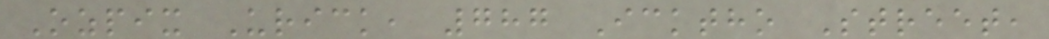Ozpix Urick, 787 Icktho Street,
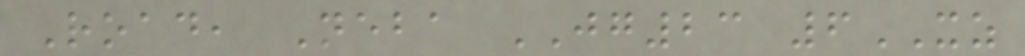Road, Neba JG23 6XZ
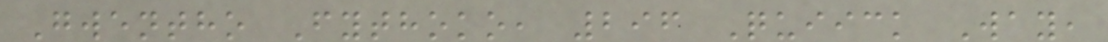Gwentho Fythoko, 296 Quiick Way,
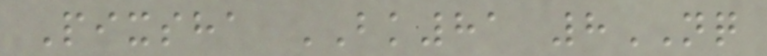Pixsha BK81 8NQ
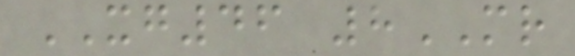XG46 8MR
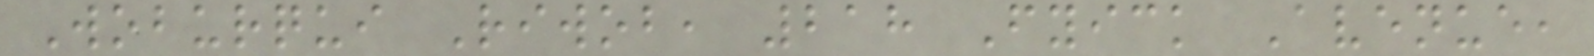Woburqui Riwob, 218 Fyick Avenue,
